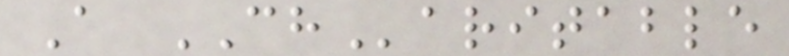A CHaritable
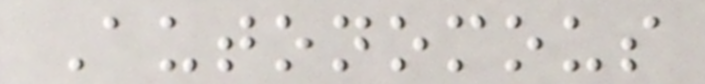Autonomous
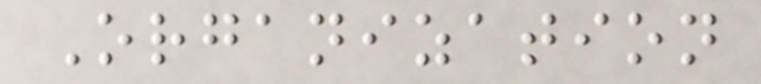Organization
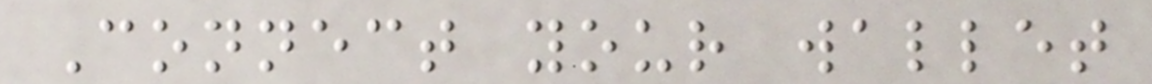Connect your wallet
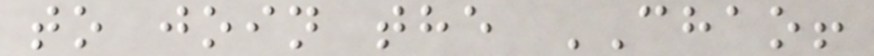to join the CHAO!
